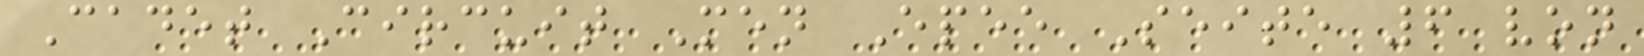Cadet Circuit Men Epee Seite 6 von
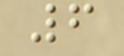6
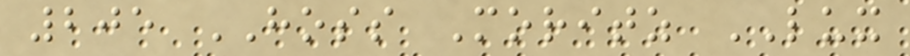205 HOSS Moritz LUX
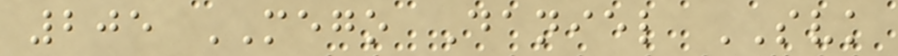205 MEGO Daniel SVK
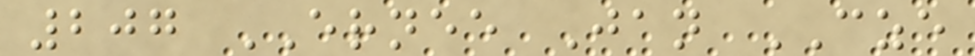207 ERNEE Jan CZE
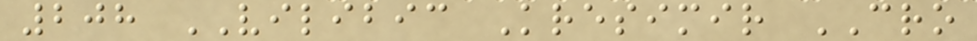208 VILIBIC Kresimir CRO
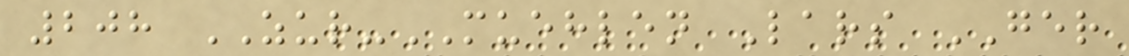208 ZUR-MUEHLEN Lars GER
